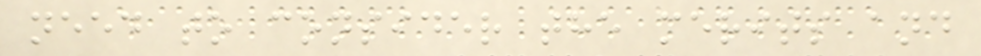need to consider the merits and
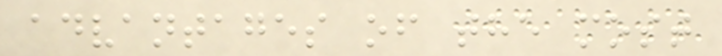advantages of the most
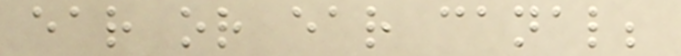ear or ear canal;
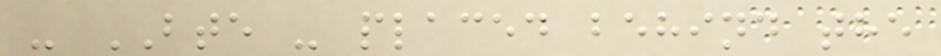- BTE - placed behind the
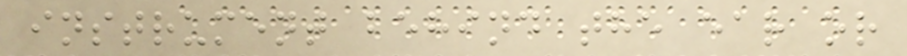instrument behind the ear or
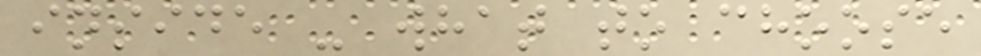inside - what to choose
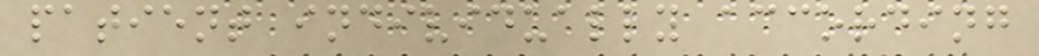patient individually according
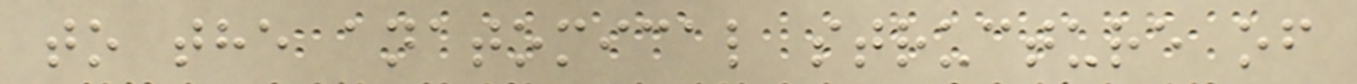to the anatomical structure of
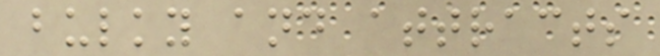bulky and attracts
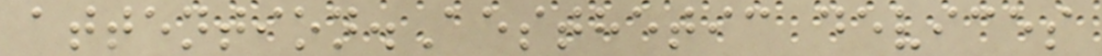attention.Aesthetic devices
